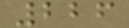226
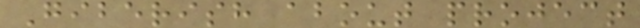Giberish about project
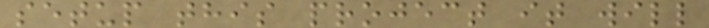setup this project it will
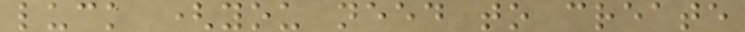luck (you need to create
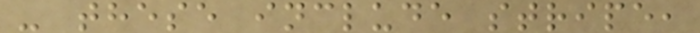- these include stripe,
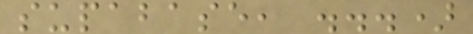supabase, ...)
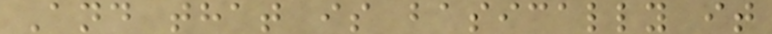And that is basically it
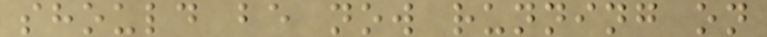should be now running on
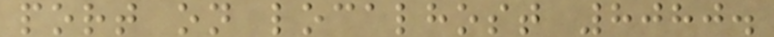port on localhost 8080.
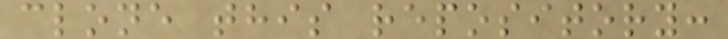clone this repository:
